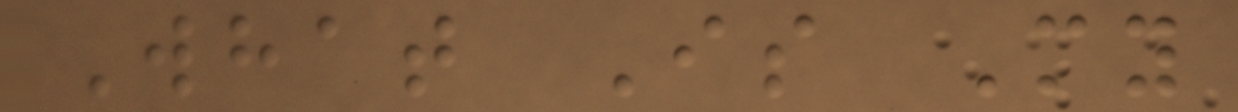What Is My
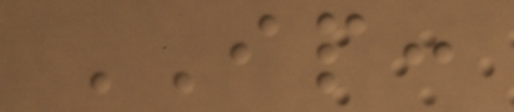IP:
